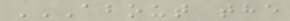ABOUT THE
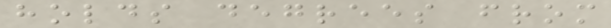holds degrees from
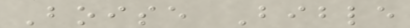Boise Bible
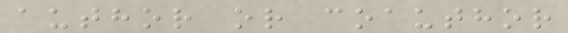author or coauthor
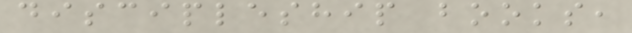discipleship books,
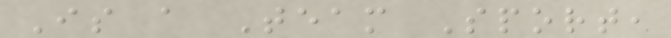Is a Team Sport,
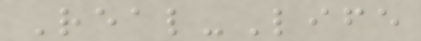Real-Life
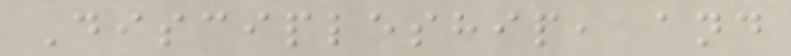Discipleship, and
